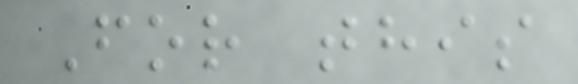For this
